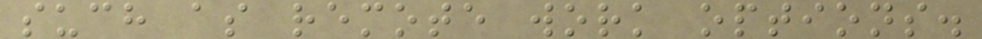such as remote work options.
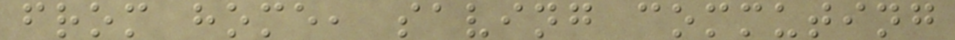from home, saving commuting
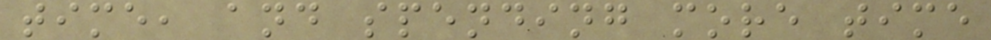time, and spending more time
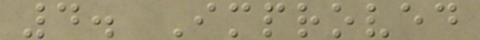4. Improved
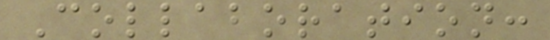Collaboration:
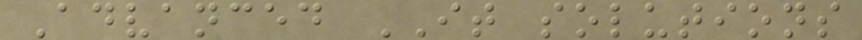Advanced IT solutions
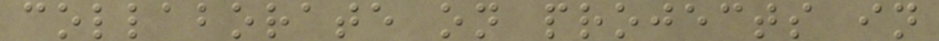collaborate on projects in
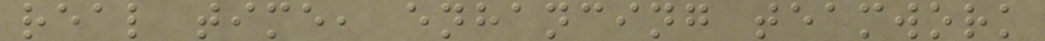real time, enhancing teamwork
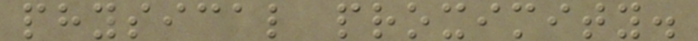physical proximity.
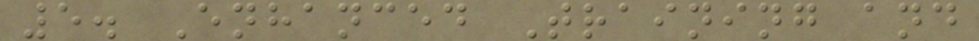5. Enhanced Training and
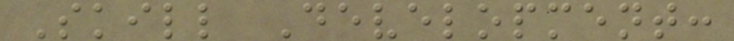Skill Development:
